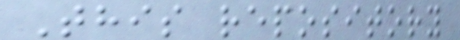This repository
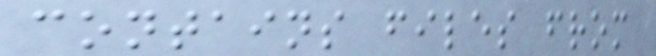contains files from
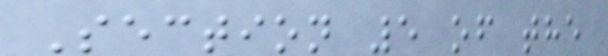Section 5 of the
